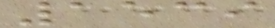1539
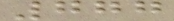777
